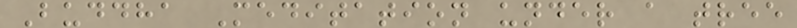Buddha Meditation under a tree
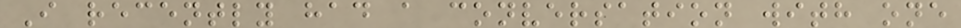I recently had a conversation with one
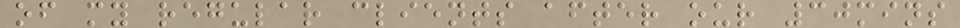of my regular clients after our 30mins
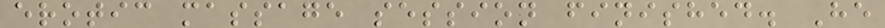erotic massage session finished. He
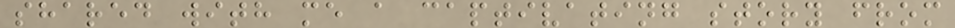shared with me a captivating story from
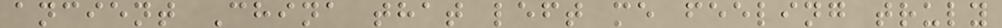ancient China that left me feeling truly
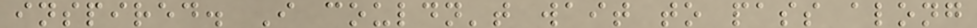inspired. I couldn't wait to pass along
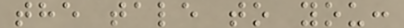the tale to you:
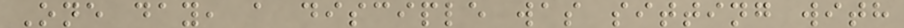One day, a disciple was sitting with
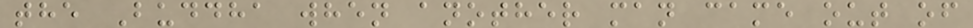the Buddha when another man came out of
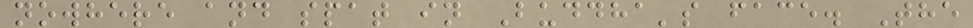nowhere and spat in Buddha's face. The
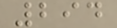294
